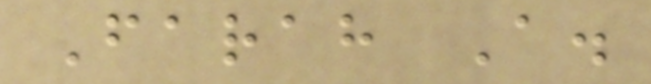Farah A.
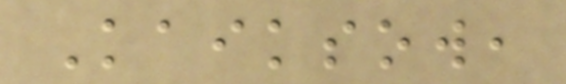Kaiksow,
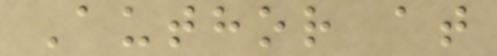Author at
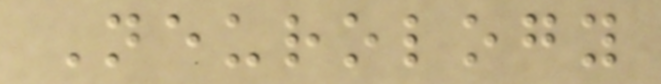Neurology
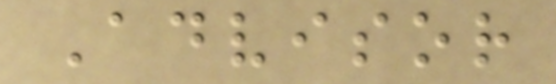Advisor
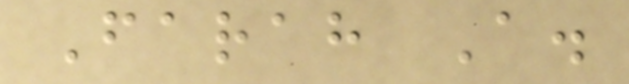Farah A.
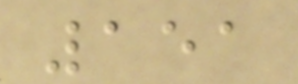151
